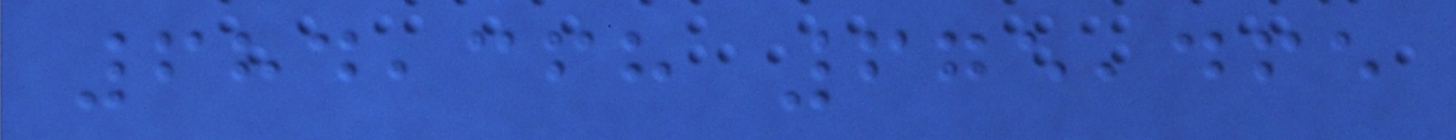684,368 675,465
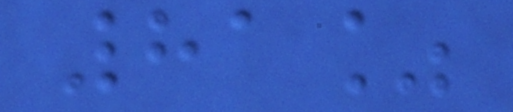81%
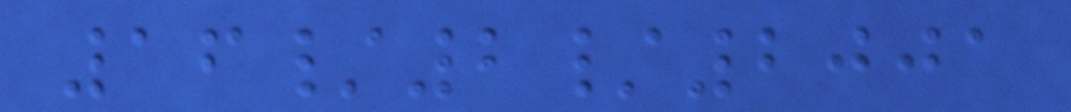16/2/2001
